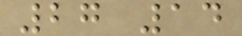27 14
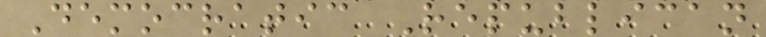Democratic Republican
